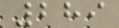289
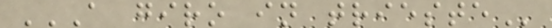A GIRO IN TRIESTE
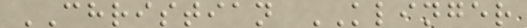CHRISTIAN KLINGER
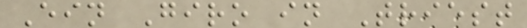Ein Giro in Triest
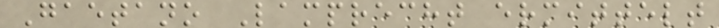Gaetano Lamprecht ermittelt
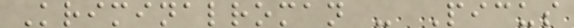Kriminalroman - Picus
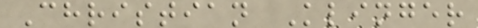Christian Klinger
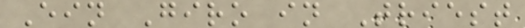Ein Giro in Triest
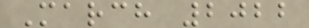March 2022
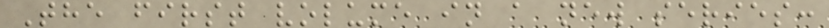The first volume in a new series:
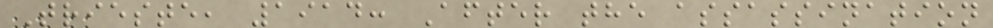Trieste, 1914: After the assassination
